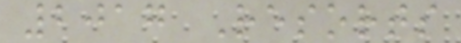2017 Resorts
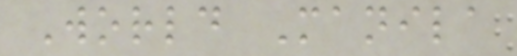World Manila
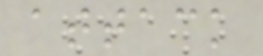attack
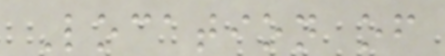Location of
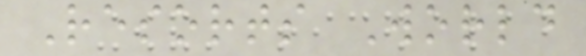Resorts World
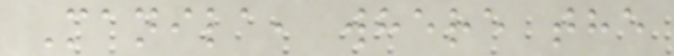Manila, where the
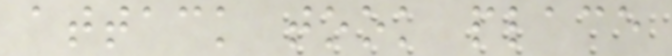attack took place
